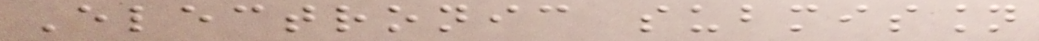Electronic submission
